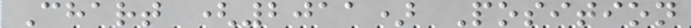Chart (2011) Position
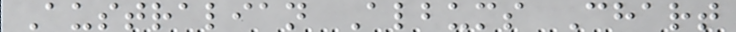Australian Albums Chart
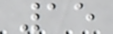15
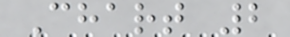Chart 2
